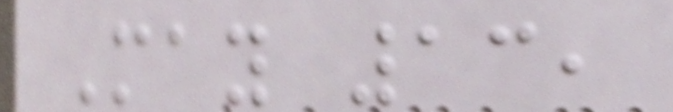May 13,
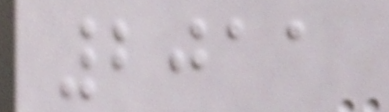2011
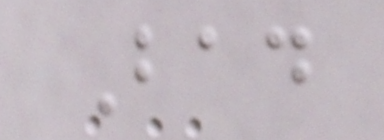Bad
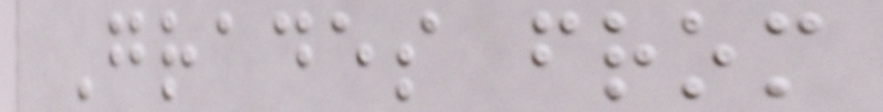Grades from
